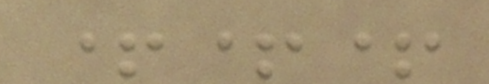+++
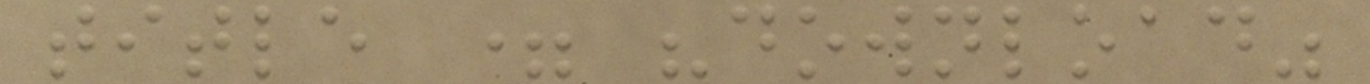title = "download"
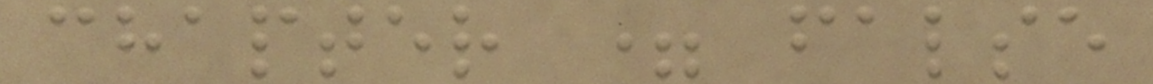chapter = false
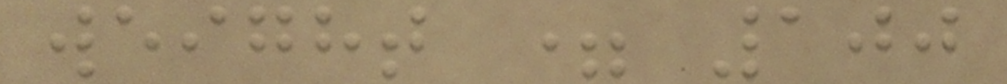weight = 100
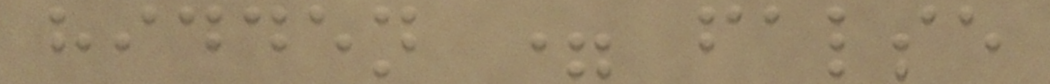hidden = false
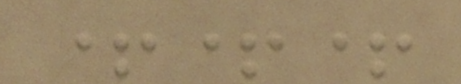+++
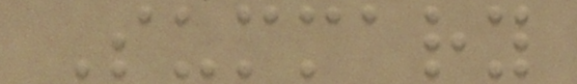Summary
